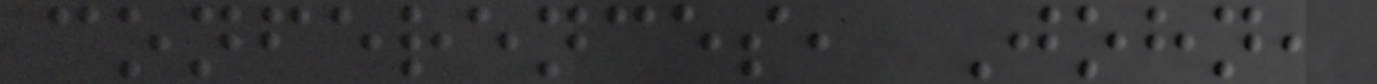conferences, John,
